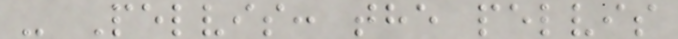- Pelvis: the pelvis
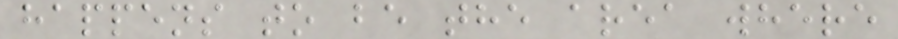happens to be the area where
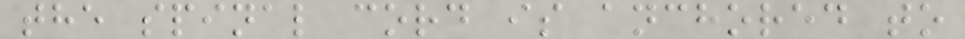the spinal cord is anchored to
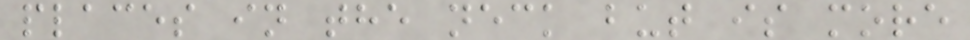places in the neck but is more
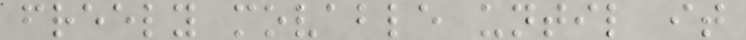freely movable until it
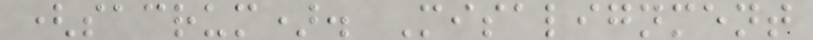(sacrum). Misalignment
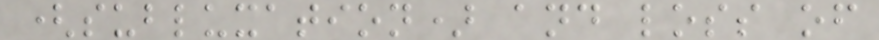(subluxation) and loss of
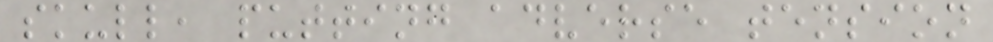skull, putting adverse tension
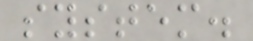system.
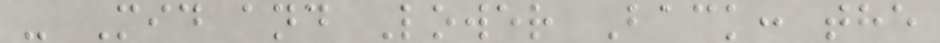- Mid and Lower Back: the
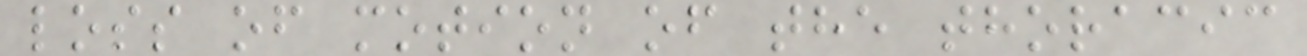loss of motion of the thoracic
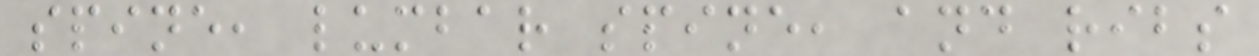spine, lumbar spine, and ribs
